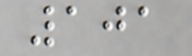101
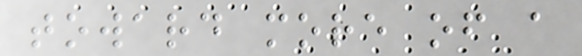toward more of a
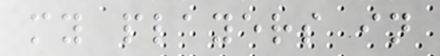my players in
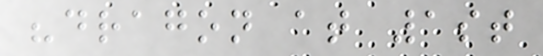"dragon at 1st
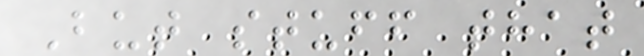But stuff that
